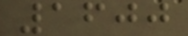1600
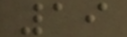19
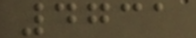4731
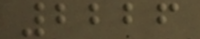2226
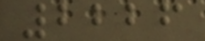2226
